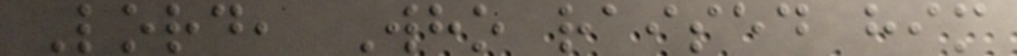Lord, Who raised him
